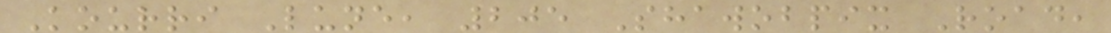Kourri Lune, 205 Shawobpix Road,
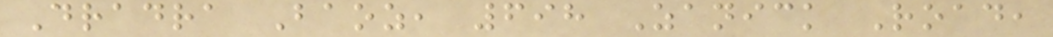Dradra Baoz, 698 Zanick Road,
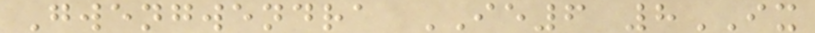Gwengwendra IE6 8IX
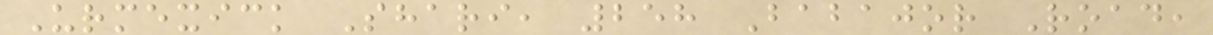Urmexick Shari, 258 Babajor Road,
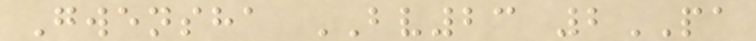Gwensha BV23 2PA
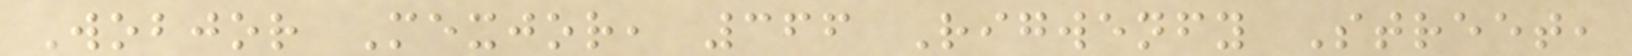Wobjor Mexjor, 366 Rigwenfy Street,
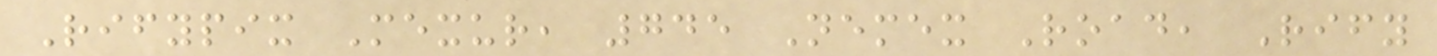Rifypix Mexur, 745 Nemex Road, Rify
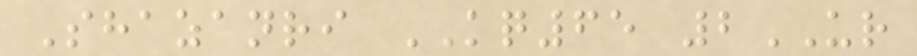Shazanri KQ65 2UR
